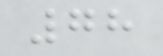78
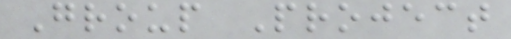Group Project
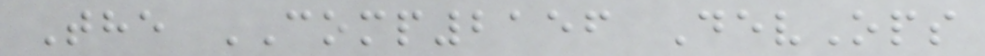The COMP2156 DevOps
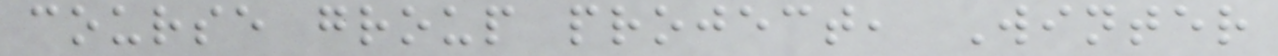course group project, Winter
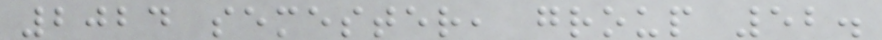2024 semester, group 52.
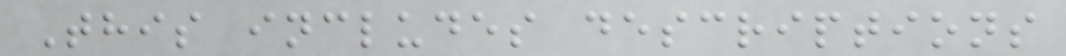This includes descriptions
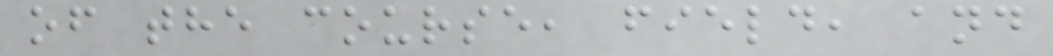of the course, field, and
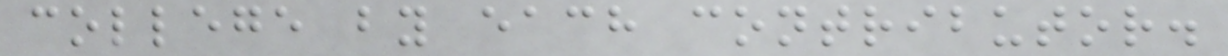college by each contributor.
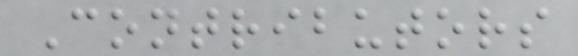Contributors
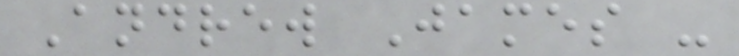Andrew James -
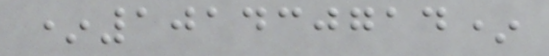*101430714*
